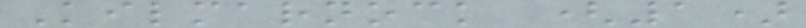Kilmarnock (1)
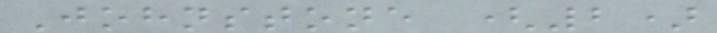Johnstone (2)
